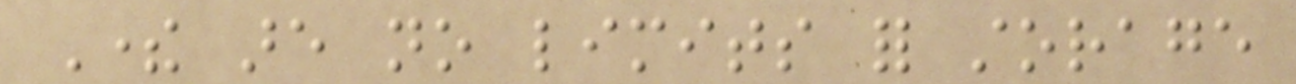There are no limits for storage
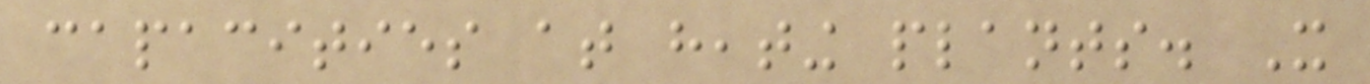capacities at heating plants. It
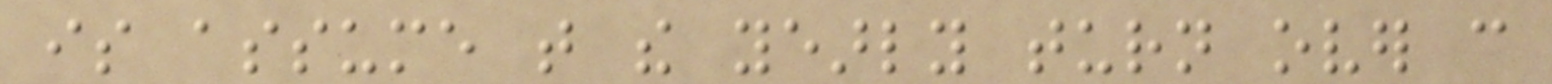is assume that the yearly turn over can
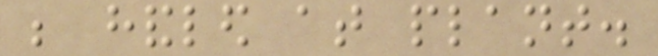be handled at plant.
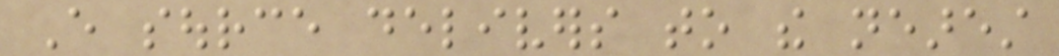Every source delivers to the nearest
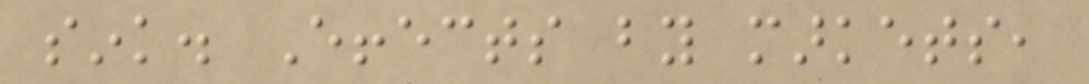sink. Effects by markets,
